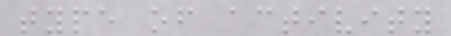type of activity
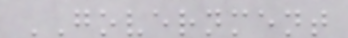GOVERNMENT
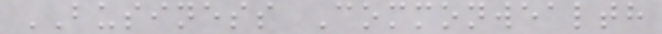BUSINESS Commonwealth
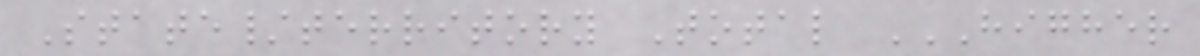State/territory Total HIGHER
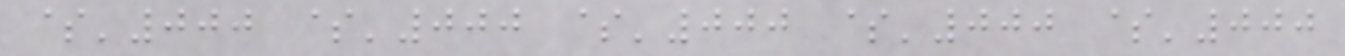$'000 $'000 $'000 $'000 $'000
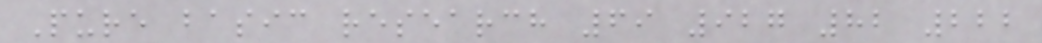Pure basic research 69 927 82 222
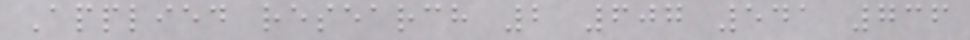Applied research 2 607 541 736
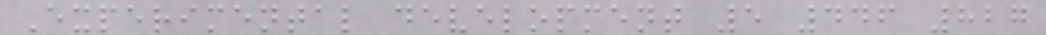Experimental development 5 446 827
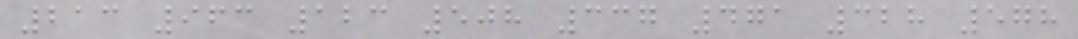213 963 123 508 337 471 328 578
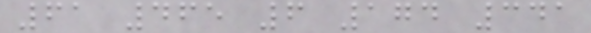61 465 6 174 341
